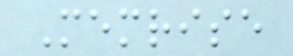Memrise
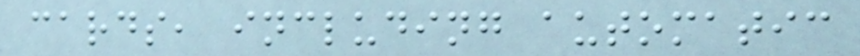cards, including automatic
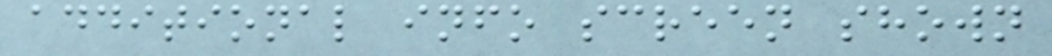additional info screen shown
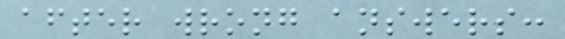after wrong answers:
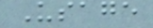Usage
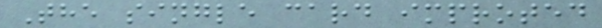The single card improted
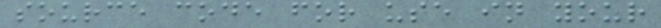source code for use in your
